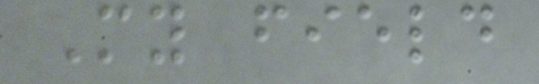My field
